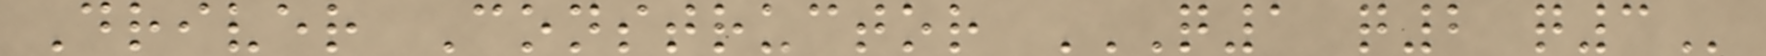Driver Constructor Q1 Q2 Q3
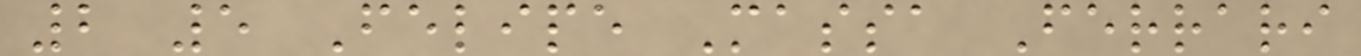2 5 Felipe Massa Ferrari
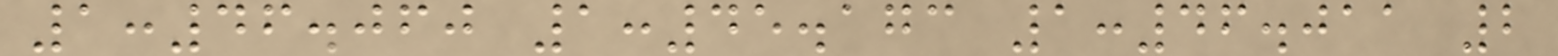1:46.060 1:45.173 1:46.011 2
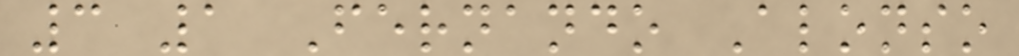3 1 Fernando Alonso
